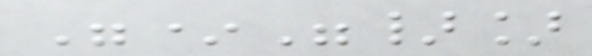"*"}]
